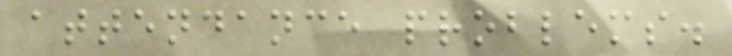attendance problems.
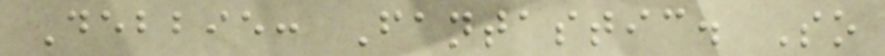Debbie: Fantastic. So
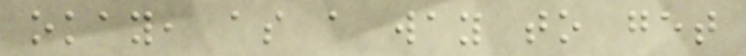okay, as a way to get
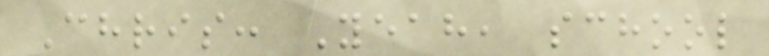Chris: Yeah, school
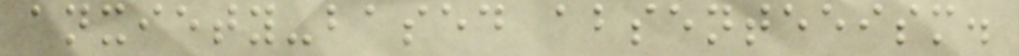anxiety-based absenteeism.
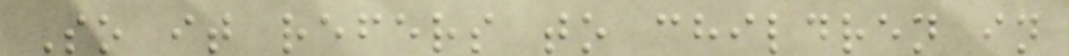So it refers to children in
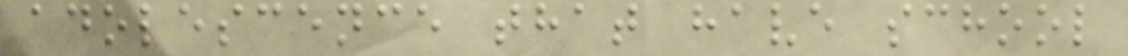adolescence that have school
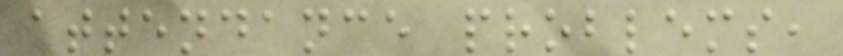attendance problems,
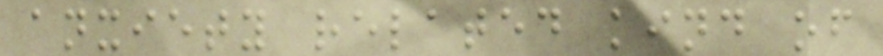anxiety related kind of
